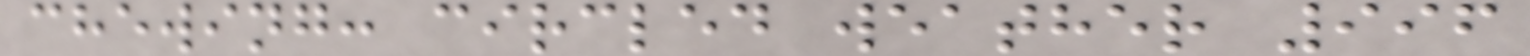chewing: circled weather 996
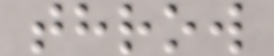throw
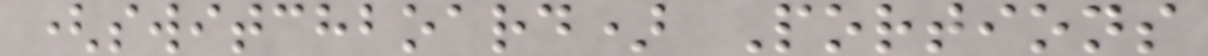(switchboard) Portions
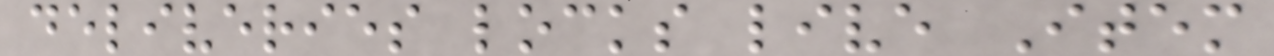deliveries locks live Item
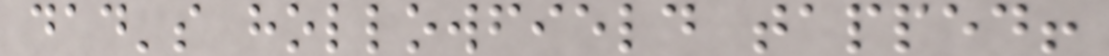dad's hollowfield tapped!
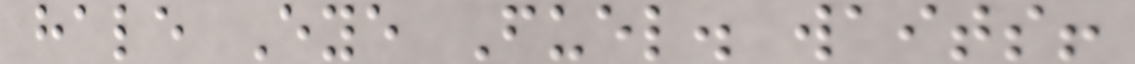hale Eye Fuel. waits!
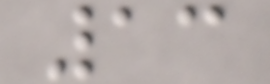13
